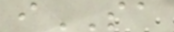iSA
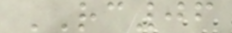RC06
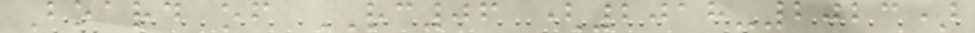Board of RC06 (2018-2023)
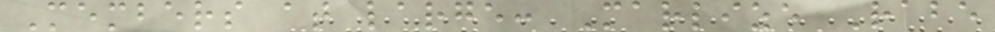Members at large: Marlize Rabe
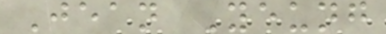Jean Yeung
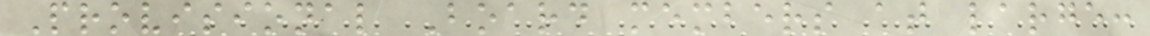Provisional Board members at large:
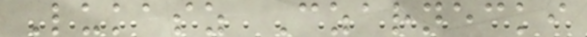Lukasz Czarnecki
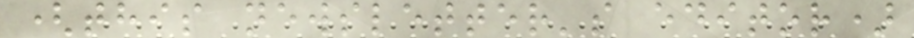(this newsletter's editor)
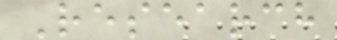Research
